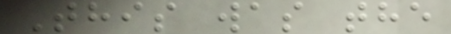This was the
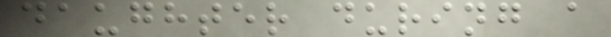daughter during a
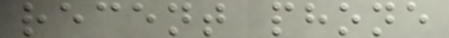recent phone
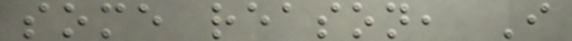some reason, I
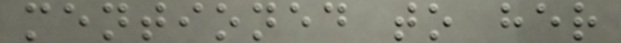mentioned to her
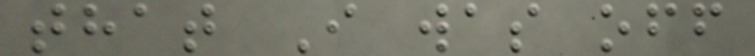that I was off
